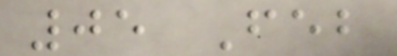05 Feb
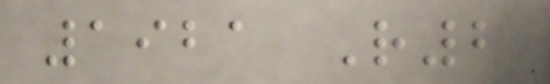1921 R2
